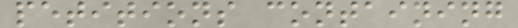petitions containing
